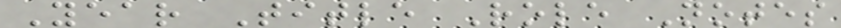Year Title Role Notes
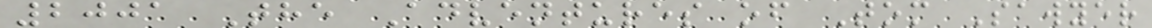2001 The Adventures of Tom Sawyer
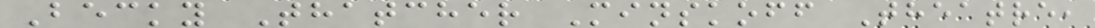Becky Thatcher Minskoff Theatre,
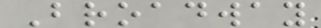Broadway
